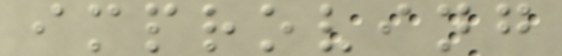improving
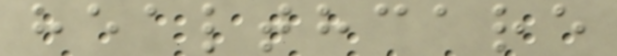healthcare
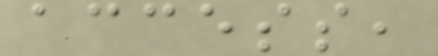access,
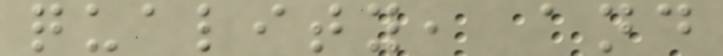quality, and
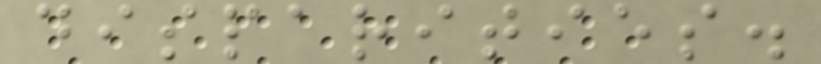disparities.
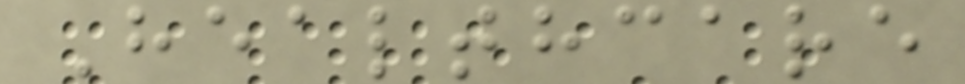Healthcare
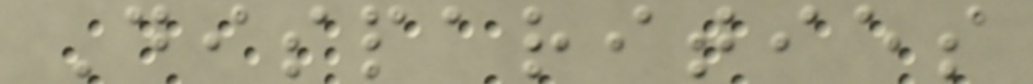Disparities
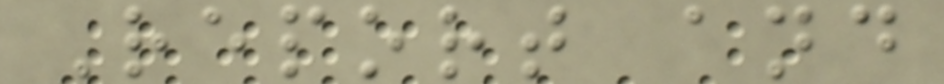Report and
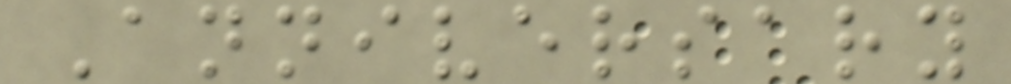Anniversary
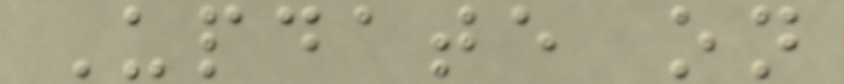Update on
